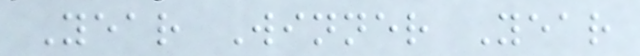Year Winner Year
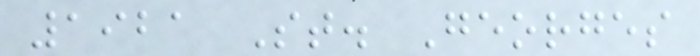1921 St. Georges
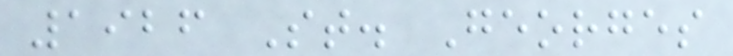1926 St. Georges
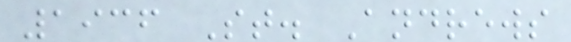1936 St. Andrews
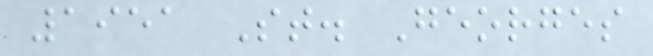1951 St. Georges
